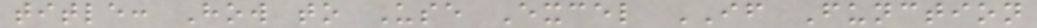title: How to Use Excel IF Function
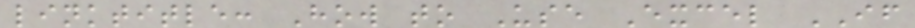linktitle: How to Use Excel IF
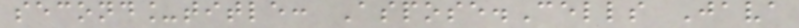second_title: Aspose.Cells Java
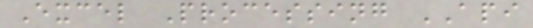Excel Processing API
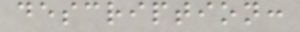description:
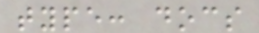type: docs
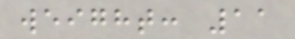weight: 11
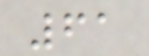61
